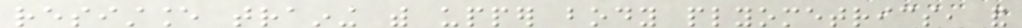resistance training with upper body plyometrics, and
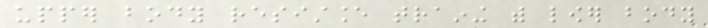upper body resistance training with lower body
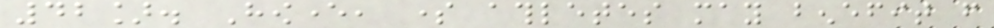42]. However, some athletes may benefit from
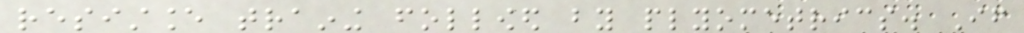resistance training followed by plyometrics. If
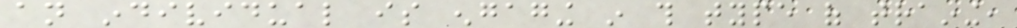an individual is engaging in this type of training,
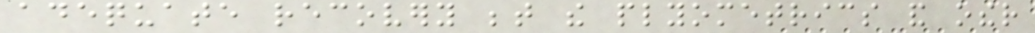adequate recovery between the plyometrics and other
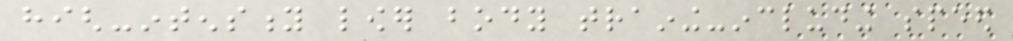high-intensity lower body training-including speed
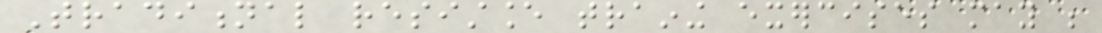Traditional resistance training exercises may be
